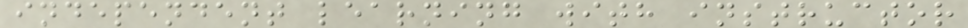independent learning with instructor
